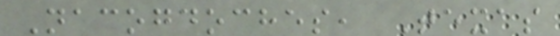Nacogdoches, Texas
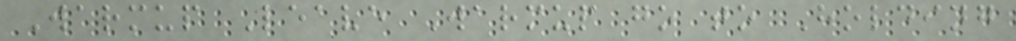Warmup Leave Warmup go to Holding
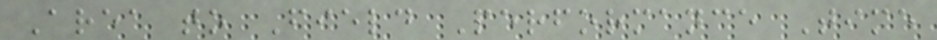Area to Field Performance Time
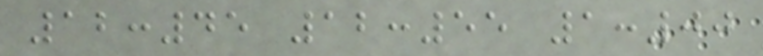12:45 12:55 1:00
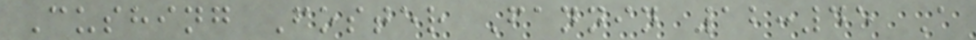Cushing Foster Fannin 12:45 A
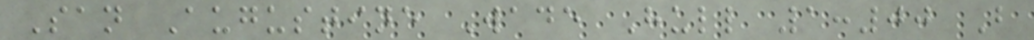San Augustine Wade Hull 1:00 B
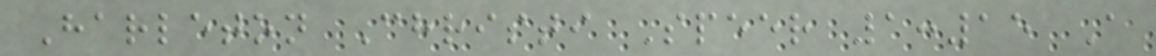Harleton Christi Speer 1:15 A
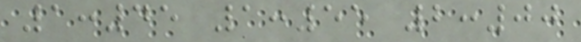1:45 1:55 2:00
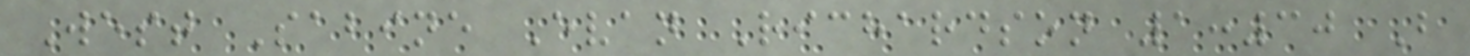West Sabine Evan Richardson 1:30 B
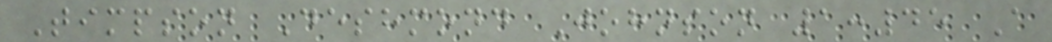Timpson Deshmond Johnson 1:45 A
